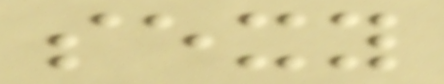sexy
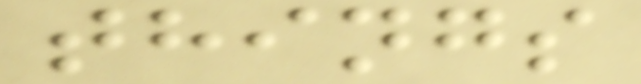things
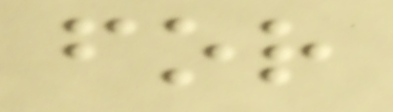for
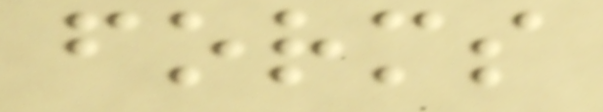forms
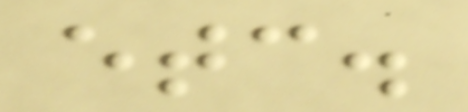etc.
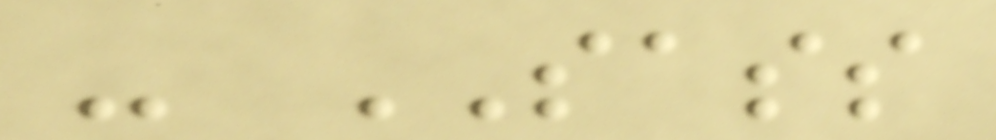- SASS
